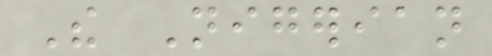The Nigerian
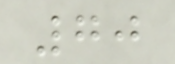70
